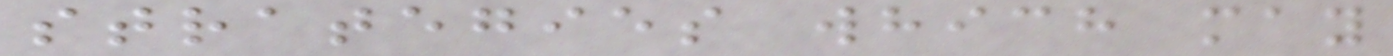strategies which may
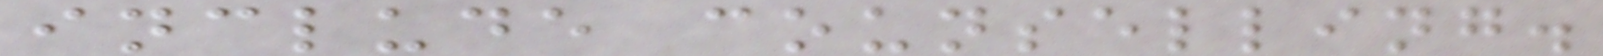include counselling.
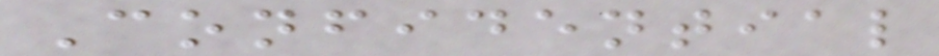Confidential
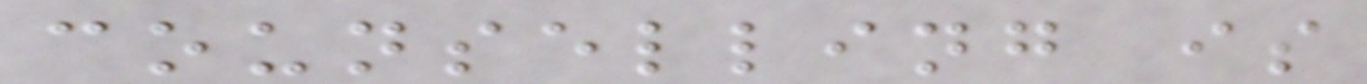counselling is
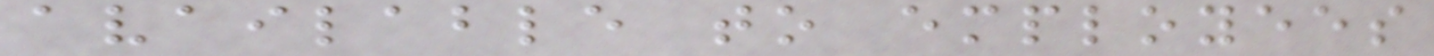available to employees
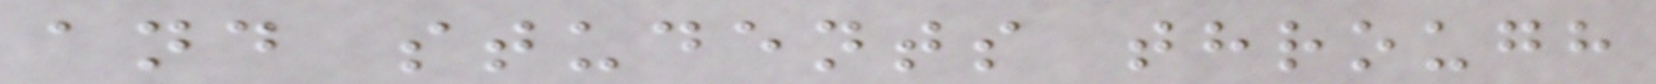and students through
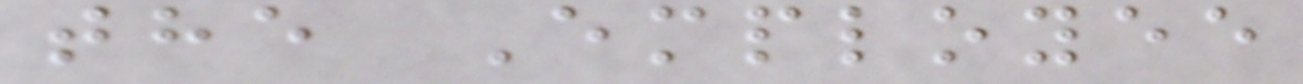the Employee
